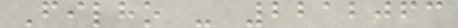Filho - 2212063
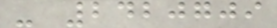- 2420709
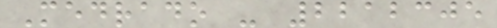Medrado - 2212305
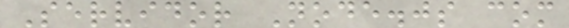Servidor Node.js com
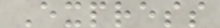Express
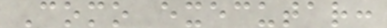Como executar:
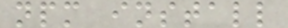npm install
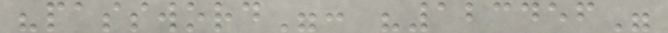"password": "123456"
